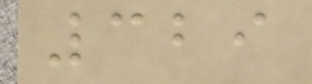329
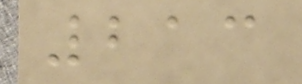213
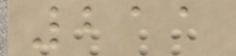211
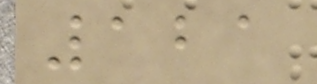121
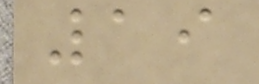19
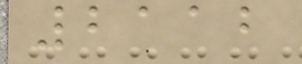2112
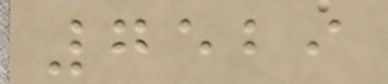7529
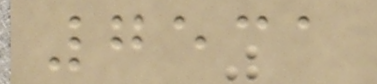7531
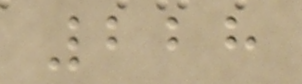228
